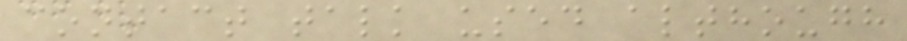contact talk used although
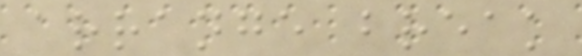arrange break
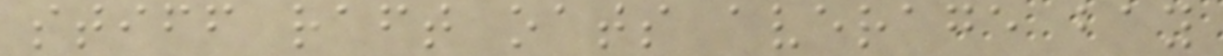stiff raft oats average bay
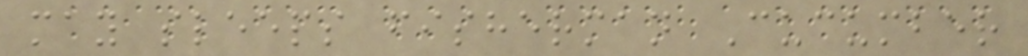may sleeps fisherman Cucumber
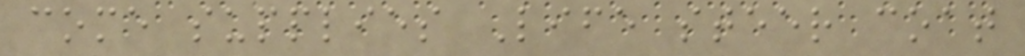come supplies Life steer coat
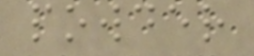powder
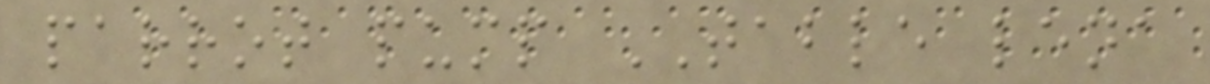parrot pump TABLE lena
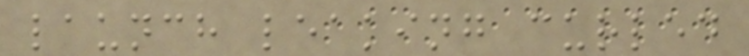launch leaking curled
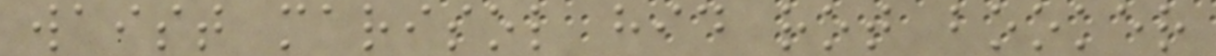waist marisol hid rot booker
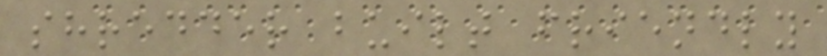shredder built friendly
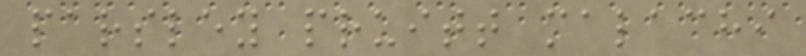parsley pruitt malachi
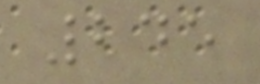245
